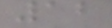12
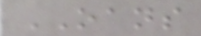OANS
